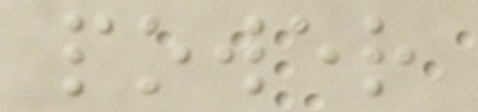power
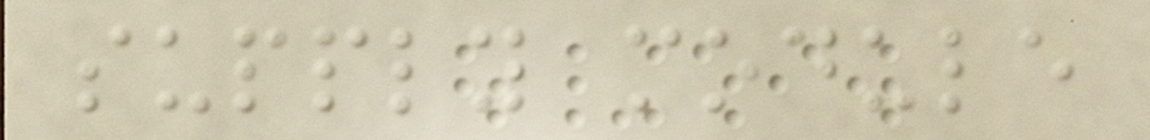supply module
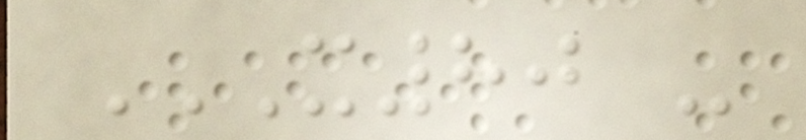X80 -
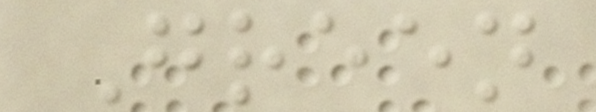Green
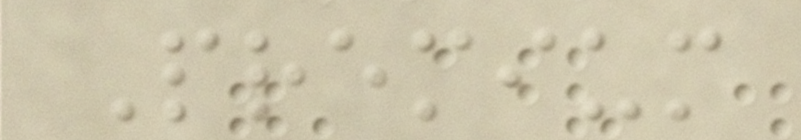Premium
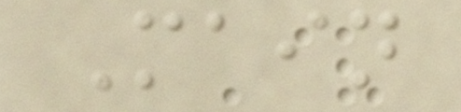Main
